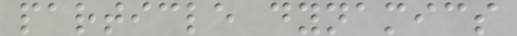particle dynamics
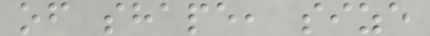of shape, size
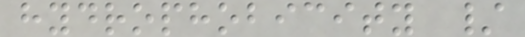hydrophobicity /
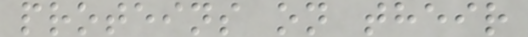proteins on their
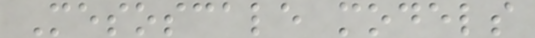Mesoscale models
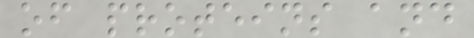of proteins and
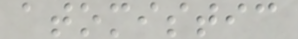atomistic
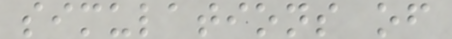simulations of
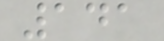141
